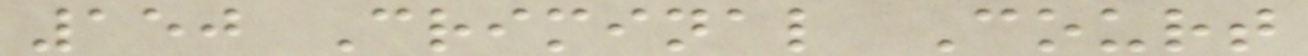150 Criminal Court
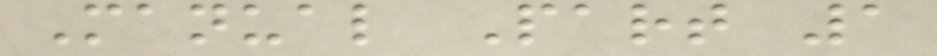Manual Part 1
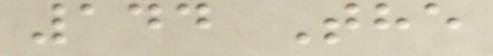144 The
